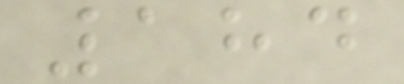184
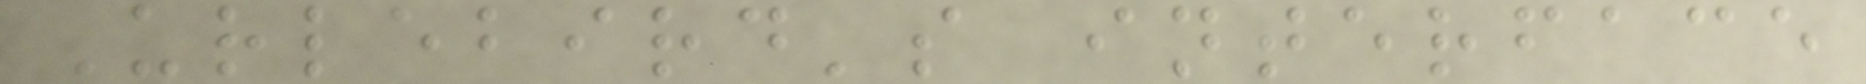Urlebird's interface
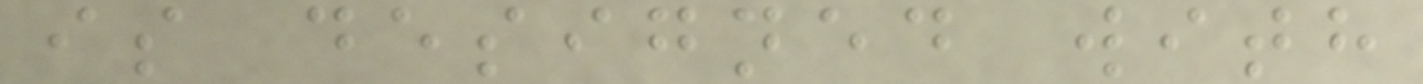is designed with
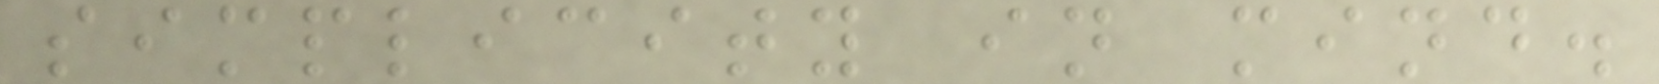simplicity in mind.
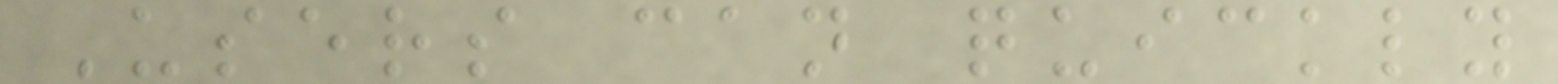Users can quickly
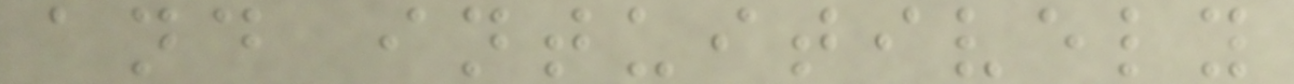and intuitively
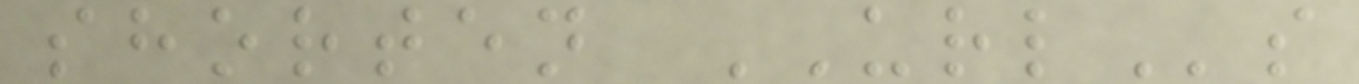shorten URLs
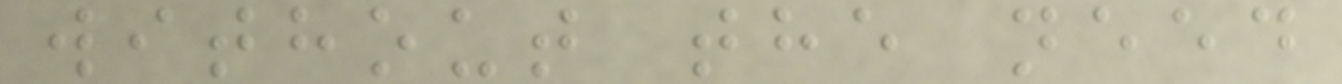without the need
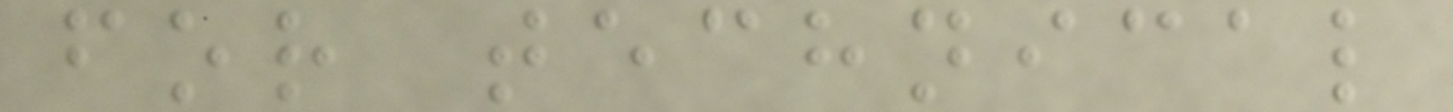for technical
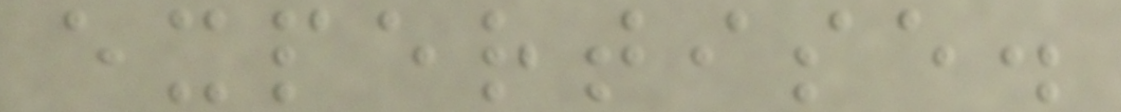expertise.
